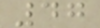47
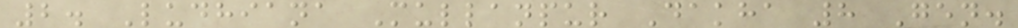2. Ludhiana Mullanpur Dakha 8 Gen.
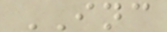INC
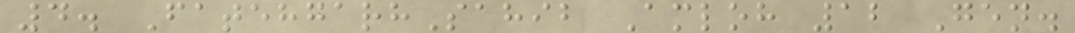4. FatehgarhSahib Amloh 12 Gen.
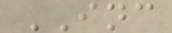INC
